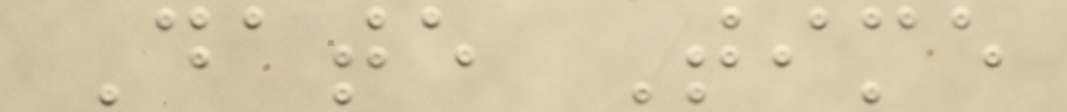Date Time
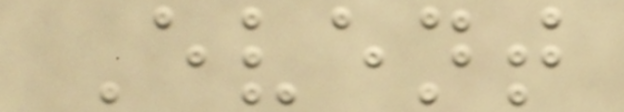Event
